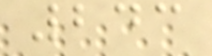243
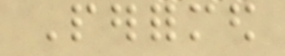Performed
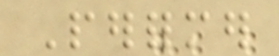Performer
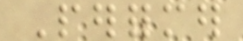Performer
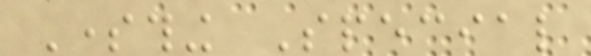Something Special
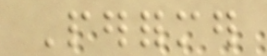Performer
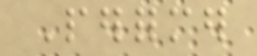Performer
